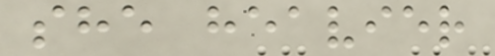she heavier
